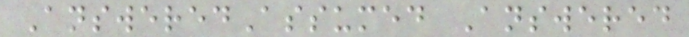AnsweredAssumed Answered
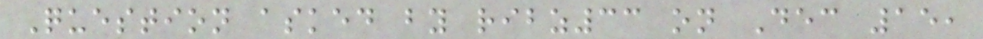Question asked by ribz33 on Dec 15,
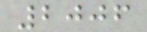2006
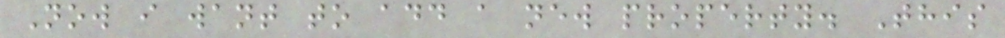Now i want to add a new property. This
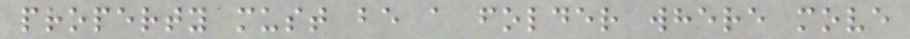property must be a folder where move
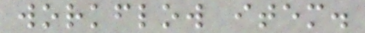workflow item.
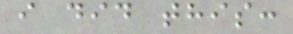i did this:
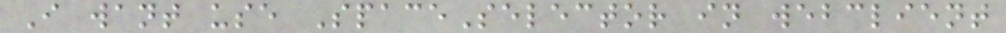I want use SpaceSelector in webclient
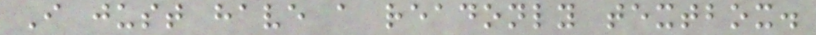I just have a readonly textbox.
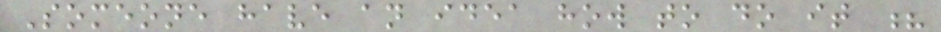Someone have an idea how to do it ?
